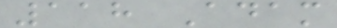118 Adam
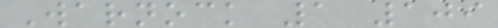Warnock 1 109
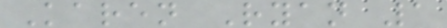Karen Ryan 1
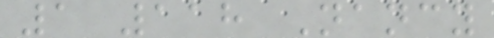1 118 Nancy
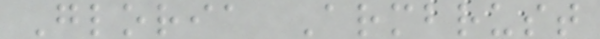Gloria Armbrust
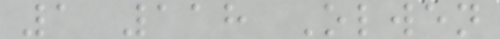1 118 Olwen
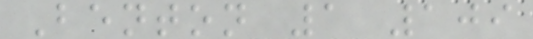Benton 1 109
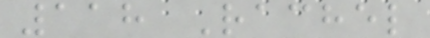118 Rachel
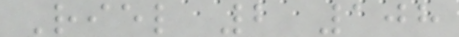Riel 2 108
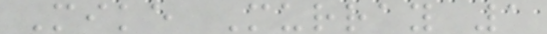Mike Murray 1
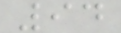94
